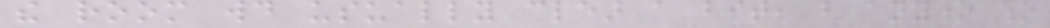the room would usually clear a bit, but anyone who
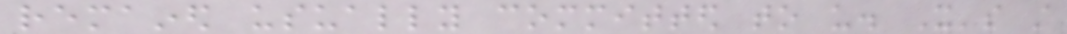remained usually committed to us. It's still
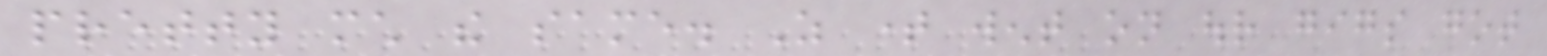pretty much the same. As time went on our gigs got
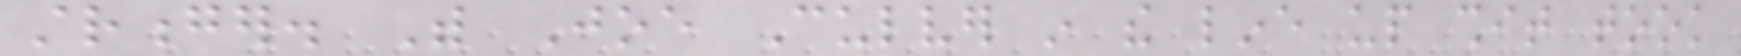stronger. With Joe Culver in the line up shit took
